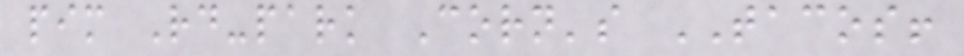pim Rd-park Corn's TACOS!
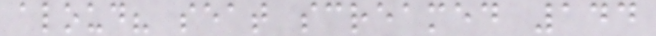aloud? seat screamed 144
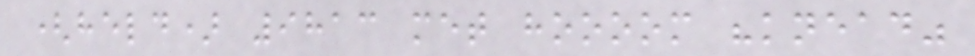(held) 9813 met hoooom "knead"
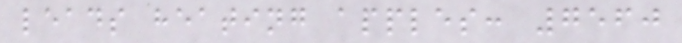leads heating apples: 7560
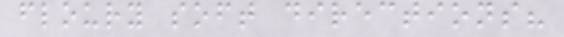floury soft directions?
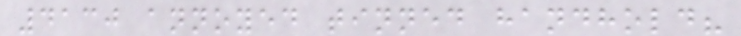4130 annoyed tinned handhold?
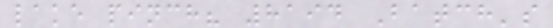lake pinch? 8194 Batch's
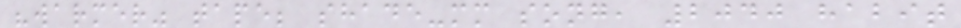"warmer" tape; shade-mm song, 2040 habit
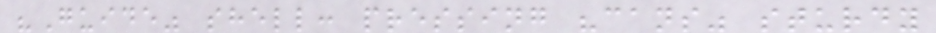"Guide" shell: pressing "cans" sturdy
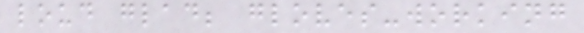loud glad; gloves-working
